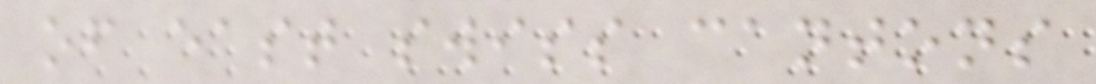of east swiss cantons
